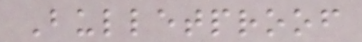Bulletproof
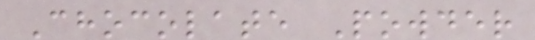Chocolate Powder
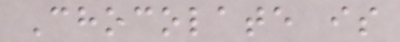Chocolate is
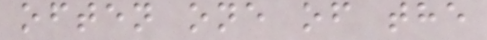often one of the
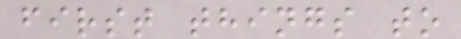first things to
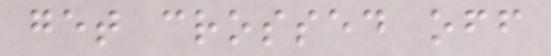get crossed off
